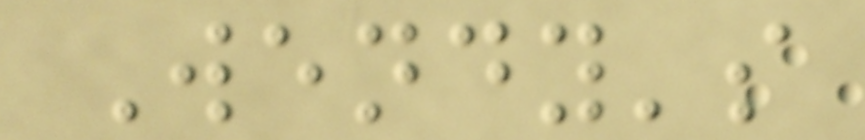Wendy's
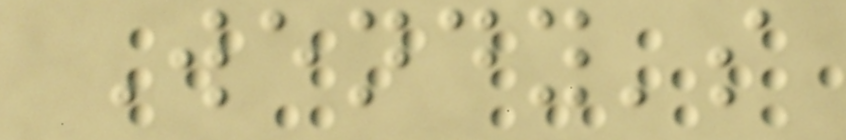Wendy's
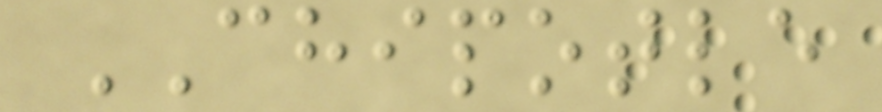CHIPOTLE
